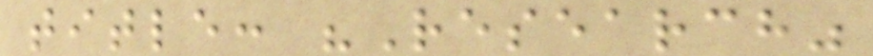title: "Research"
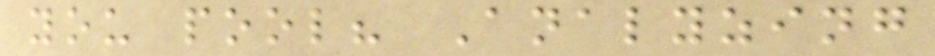you pool? Analyzing
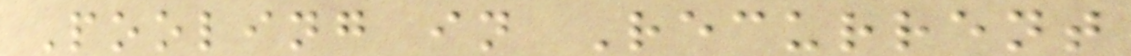Pooling in Recurrent
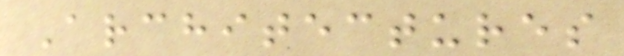Architectures
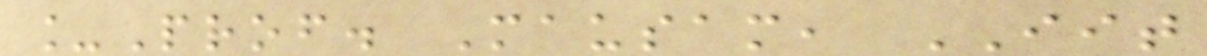_Prof. Mausam, IIT
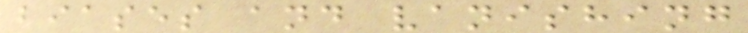biases and vanishing
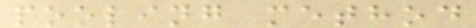pooling method
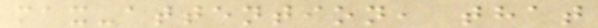max-attention, that
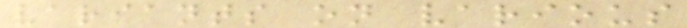variants on various
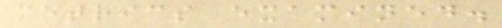metrics examined.
